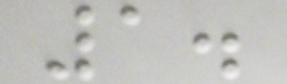1.
